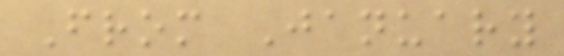From January
